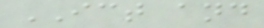ICT and
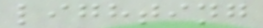lighting
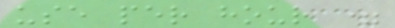use per hour =
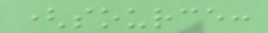(source:
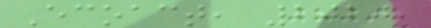Ecoact, 2020,
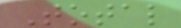Total
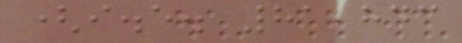(i.e. 81,843
